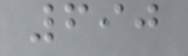690
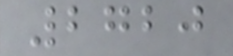2720
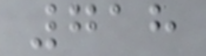718
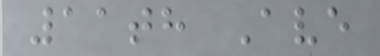11th Ave
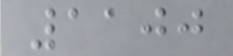1100
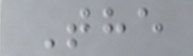The
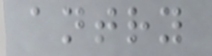antry
